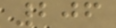206
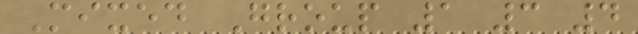Mixed Group 1 3 4
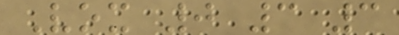Vox 0 3 3
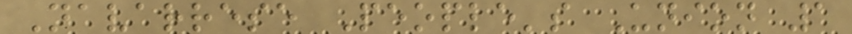Navarrese People's Union 1
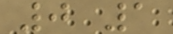0 1
